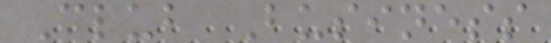Club Business
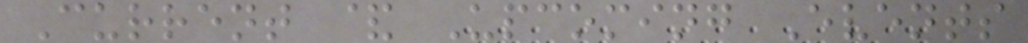Current & Upcoming Events
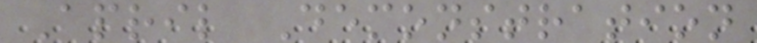April Demonstration
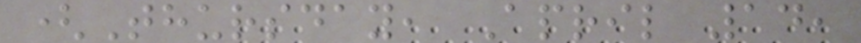(Thursday, April 14,
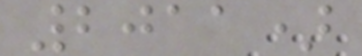2011)
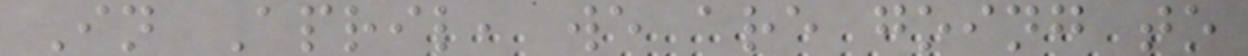In April, we are going to
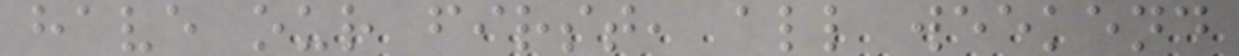have our first, all weekend
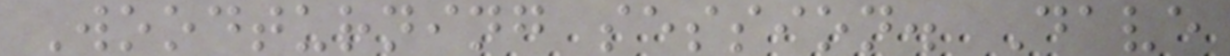Woodturning session. Dave
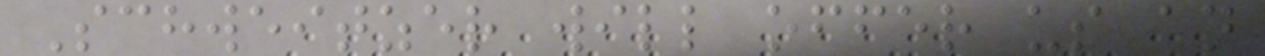Schweitzer will offer us an
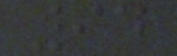94
